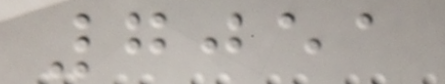7051
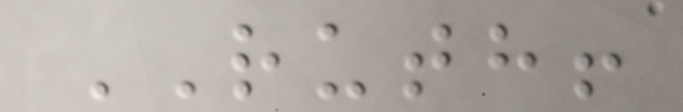RUTH!
